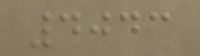4043
